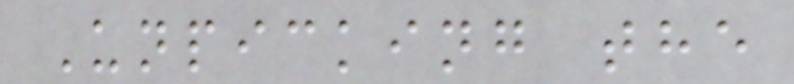Unpicking the
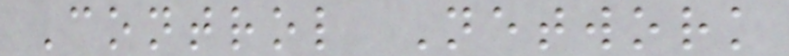Control Network
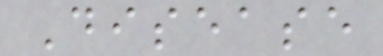Disease
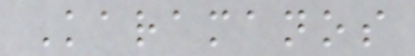Karamanos
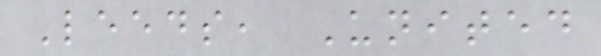Leeds, United
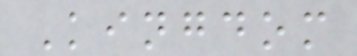Kingdom
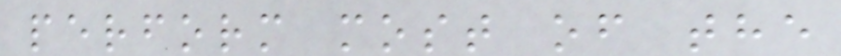perform most of the
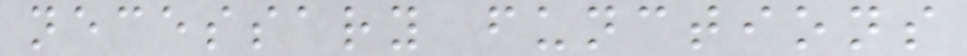necessary functions
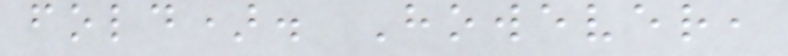fold). However,
